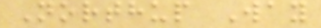Northup Way
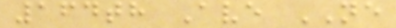164th Ave NE
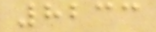8233
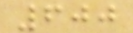600
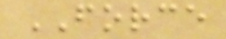FORCE
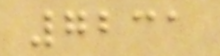7231
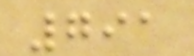791
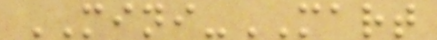MINI-MART
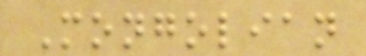Mongolian
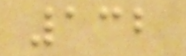132
